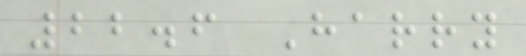22.6 Harry
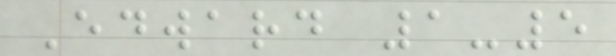Edward 1-5
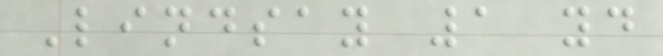Lindsay 1 yd
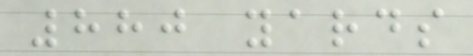880 yards
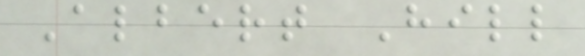Albert Hill
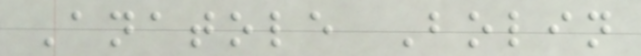Anatole Bolin
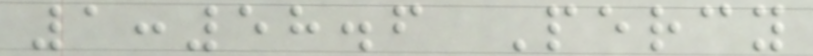1:58.6 Percy
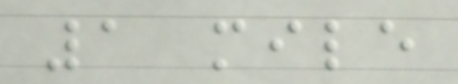1 mile
